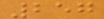257
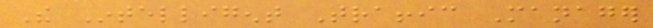The Intelligent Traffic Manager
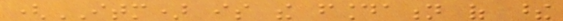(ITM) is the foundation of these
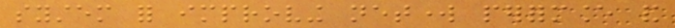system for improving network performance and
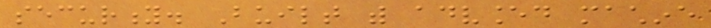security. Built with advanced machine
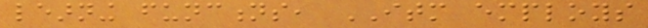learning functions, ITM employs
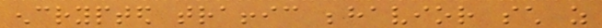encrypted traffic behavior such as
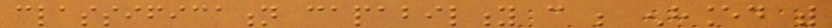classification capability can be enhanced with
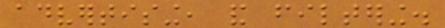advertising, and filtering.
